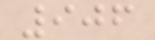906
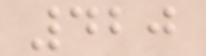420
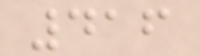416
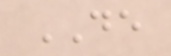DE
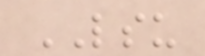LSU
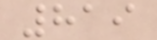819
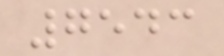7543
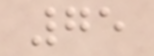75
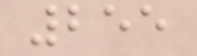255
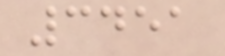3451
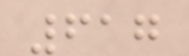617
